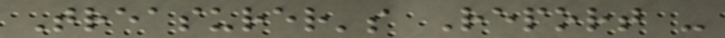Treasurer's Report -
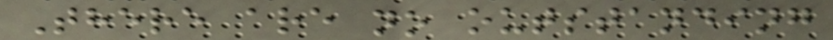There are no outstanding
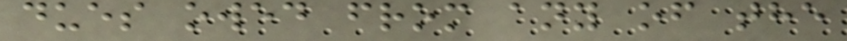dues owed from any of the
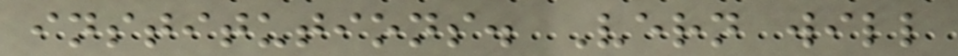institutions. Vern will
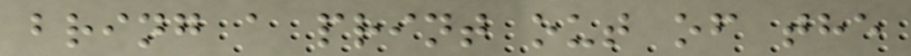bring a print out of the
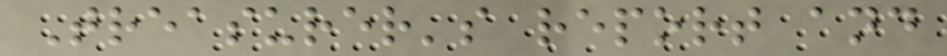Treasurer's report and
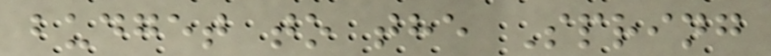budget to the Spring
